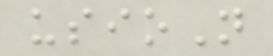usioN
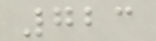723
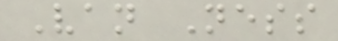Van Ness
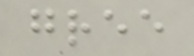gree
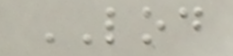LOD
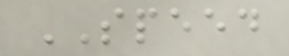SPEED
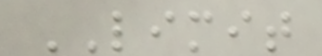LIMIT
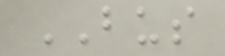BUS
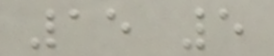15 5
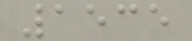1535
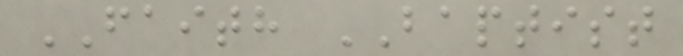FAITH BAPTIST
